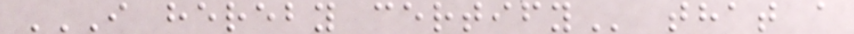I HEREBY CERTIFY that a
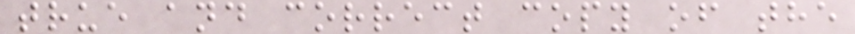true and correct copy of the
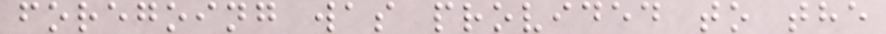foregoing was provided to the
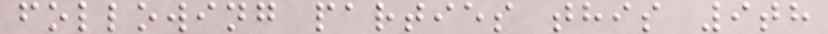following parties this 9th
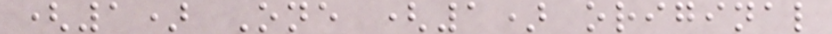(1) One (1) original
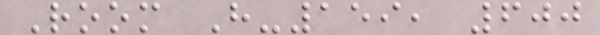Room H-159, 600
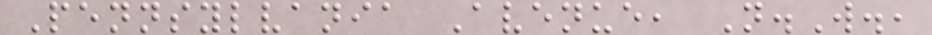Pennsylvania Avenue, N.W.,
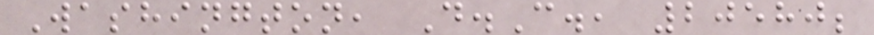Washington, D.C., 20580;
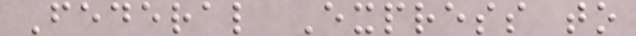Federal Express to
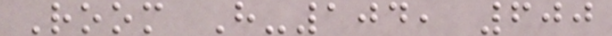Room H-104, 600
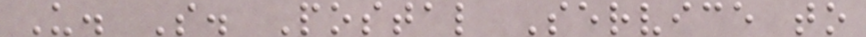U. S. Postal Service to
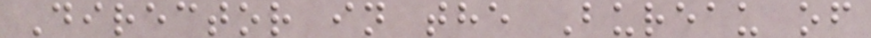Director in the Bureau of
